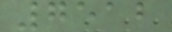7512
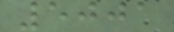5001
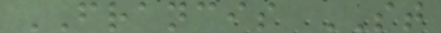FRANCIS ST
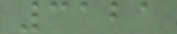3121
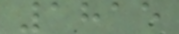1815
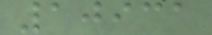10931
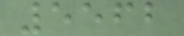5562
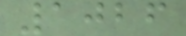1026
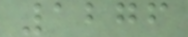1276
